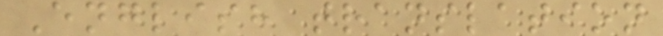English translation
